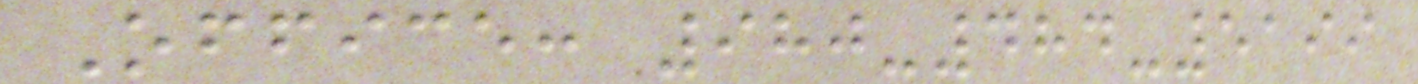Office: 980-484-5199
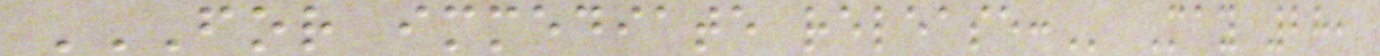FOR IMMEDIATE RELEASE: May 28,
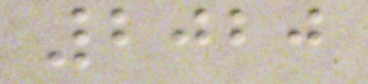2020
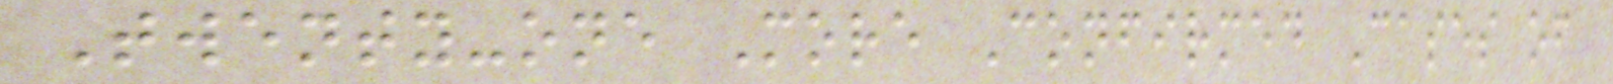Twenty-one More Confirmed Cases of
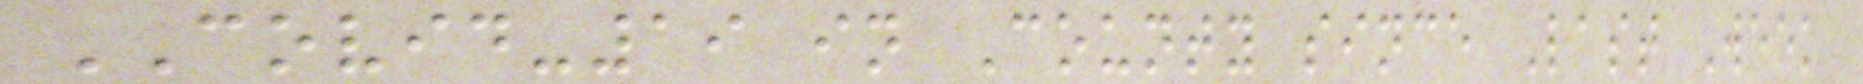COVID-19 in County since Last Week
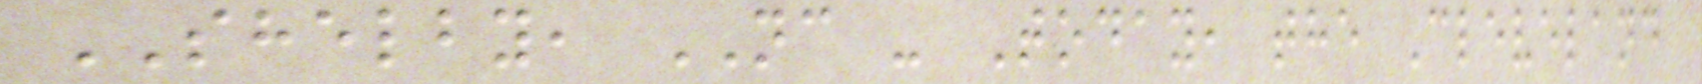SHELBY, NC - Today, the Cleveland
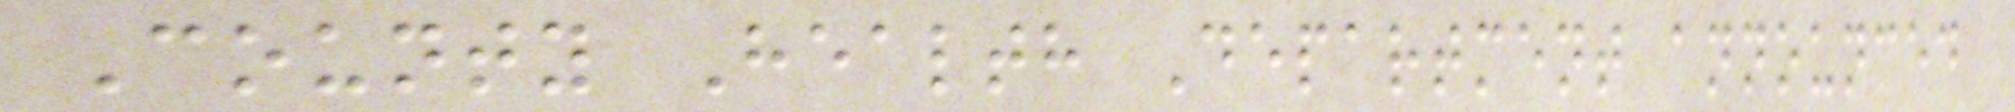County Health Department announced
